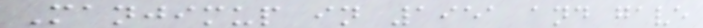Manjimup in 1951 and gave
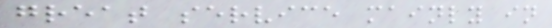great service mainly in
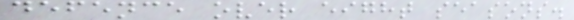defence over eight seasons.
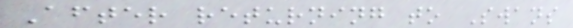After returning to Swans
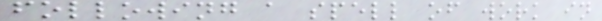following a spell of work in
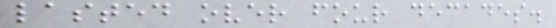lasted over four decades.
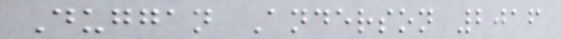Duggan Anderson 2016
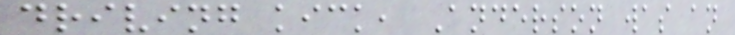driving kick, Anderson was an
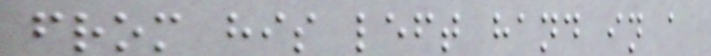from his left hand in a
